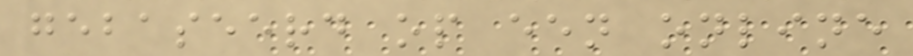gebaseerd op een online
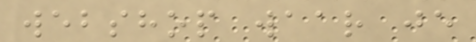webshop waar je
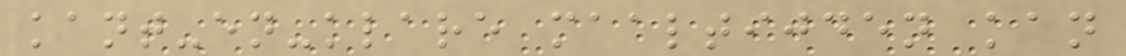kant-en-klare maaltijden kan
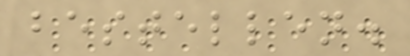bestellen.
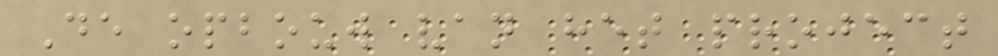De opbouw van het project
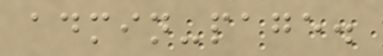admin-page.
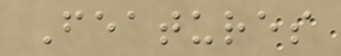Features
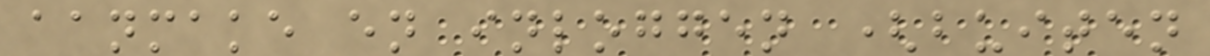aanmake en inloggen (buiten
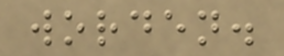worden.
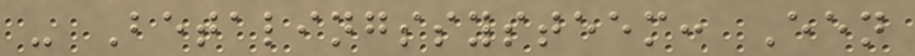- Betalingssysteem: Een
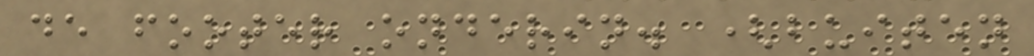de footer onderin. (buiten
